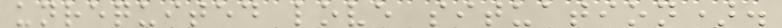unrequited love situation).
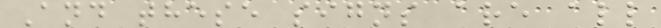And these signs are all
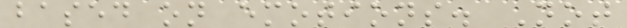based on emotions. Not
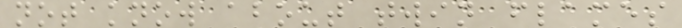not know about twin flames
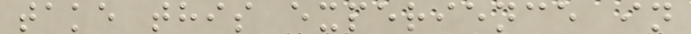take this experience in
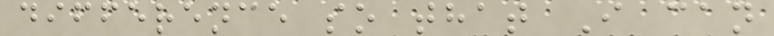difference so that I can
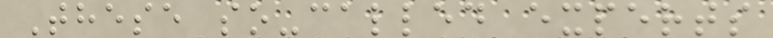These so-called experts
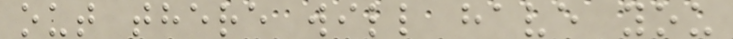out there will have you
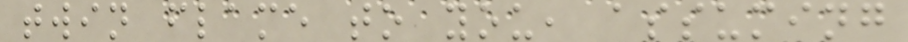twin flame to you, assuming
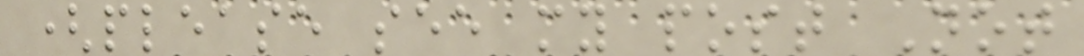(please see my post Not
